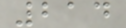214
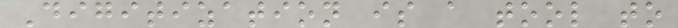Digitization is a tool to
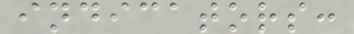indicators:
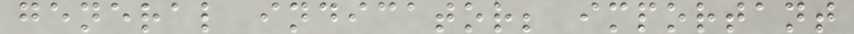general indicator; important
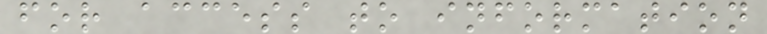for access to information
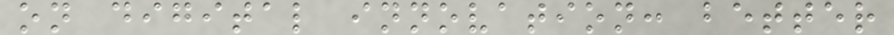on digital innovation: better
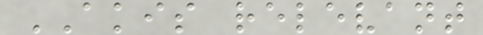AKIS relevant
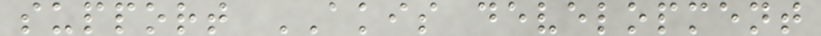support AKIS development
